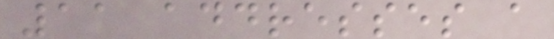11 addresses a
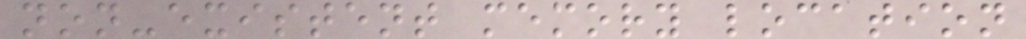non-existent memory location
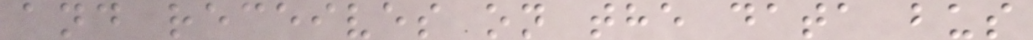and receives on the data bus
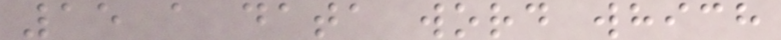15 a data word which
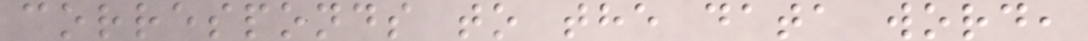corresponds to the data word,
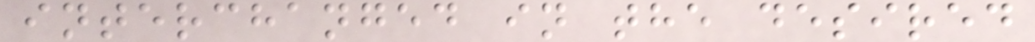interchanged in the desired
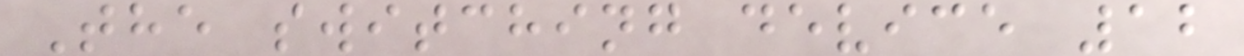The switching device 12
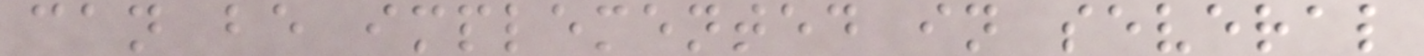can be implemented in several
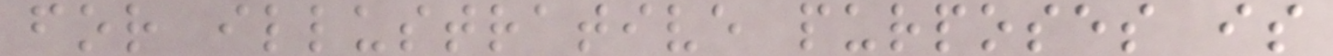for illustrative purposes is
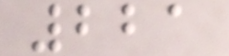221
